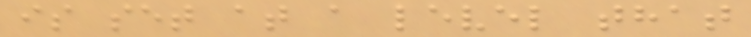is set at a level that
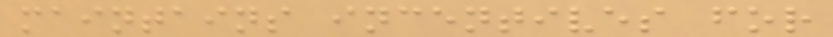maintains incentives for
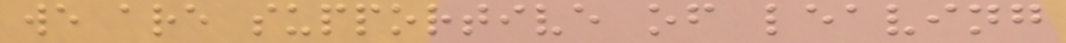we are supportive of leaving
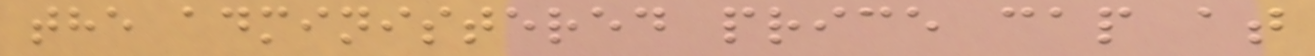the administered price cap at
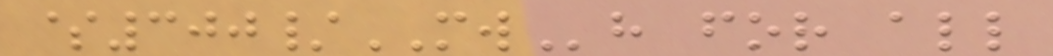$300/MWh for all
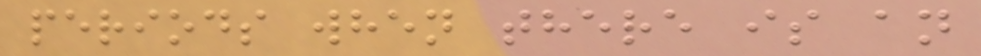periods when there is an
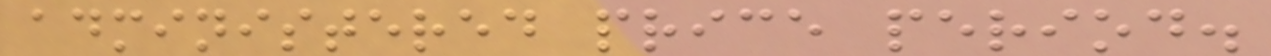administered price period.
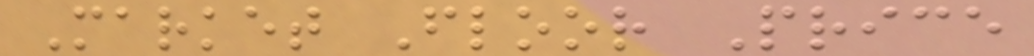Market Floor Price
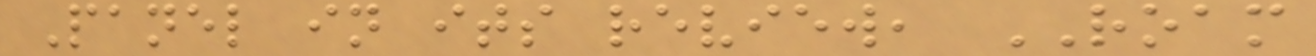Panel in its review, ROAM
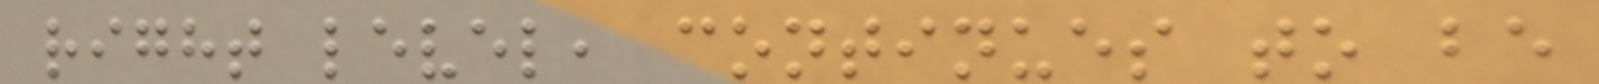right level, continues to be
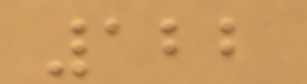122
